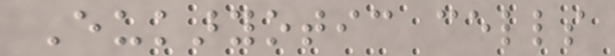Eukaryotic cells
